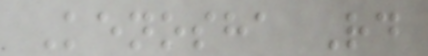Kenosha Rd
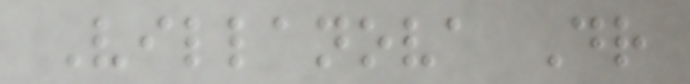Villanova Dr
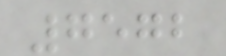7572
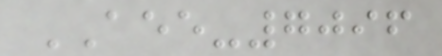AEE-7096
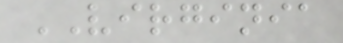VIRGINIA
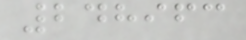248963
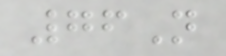76N
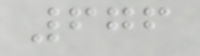676
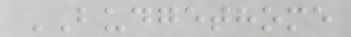BUDGETHOME
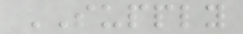SUPPLY
